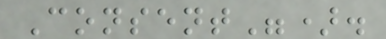Consent").
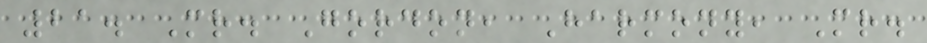21. Mr. Gordon, Harmony, Mr.
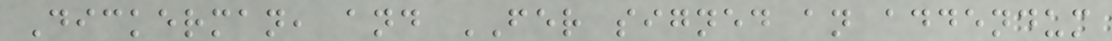Dickerman, and FER signed an addendum
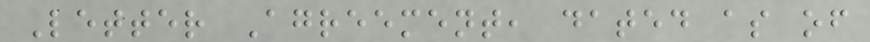Letter Agreement, dated as of
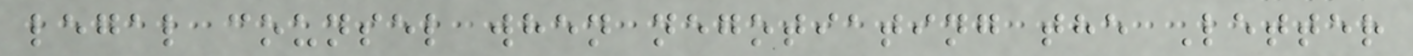legal counsel when negotiating the Letter
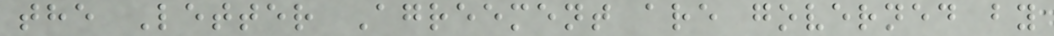the Letter Agreement are governed by
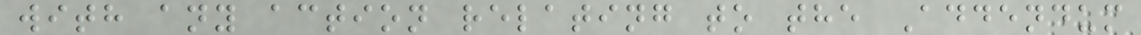with any action relating to the Addendum
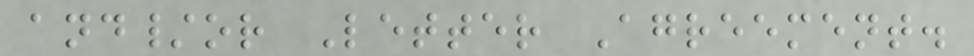and/or Letter Agreement.
